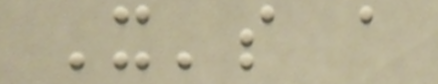It's a
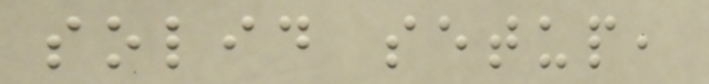solid setup,
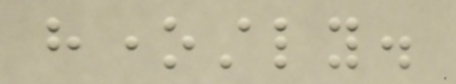honestly.
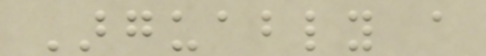Arguably a
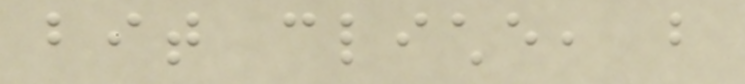bit cliche, but
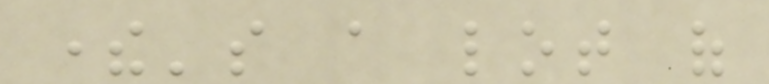there's a lot of
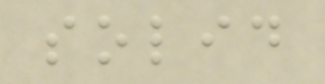solid
